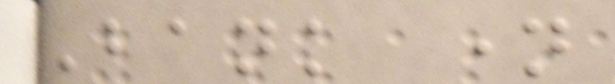Bank name
